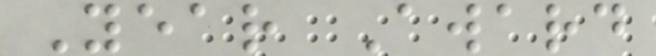Year Award
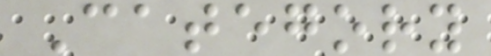Category
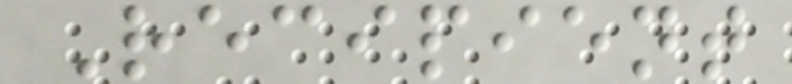Recipient
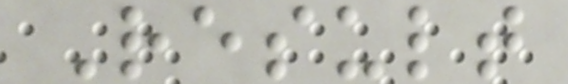Result
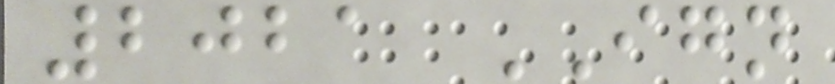2021 IGN
